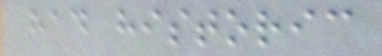had historic
